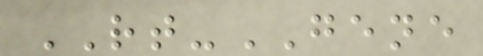RT-GENE
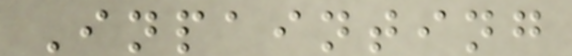Inpainting
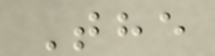The
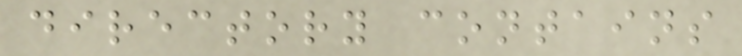directory contains
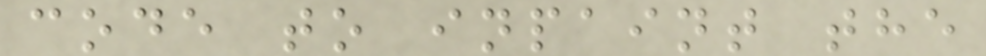code to inpaint the
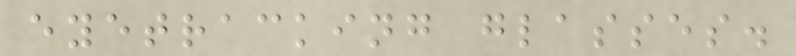eyetracking glasses.
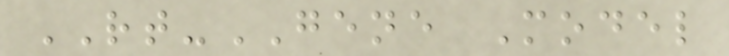RT-GENE Model
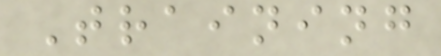Training
